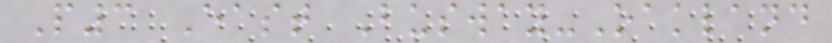P3 East Busway-Oakland
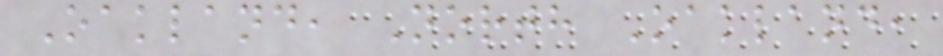Oakland, North Oakland,
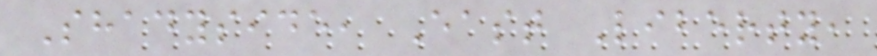Shadyside, East Liberty,
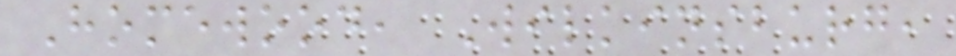Homewood, Wilkinsburg,
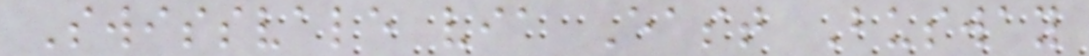Swissvale via East Busway
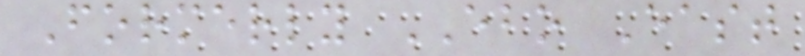Formerly EBO East
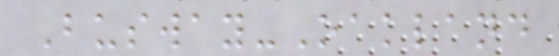Busway-Oakland
